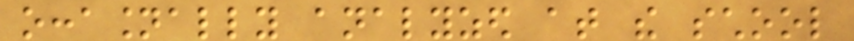occasionally analyzed at the school
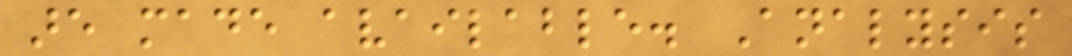are made available. Analysis
